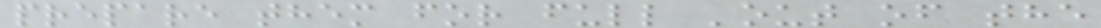prepare them for full 'out of the
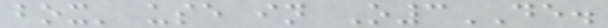box' use in O3DE.
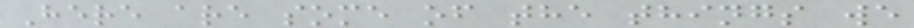Here are some of the things we
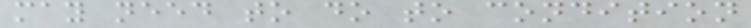may need to do to condition
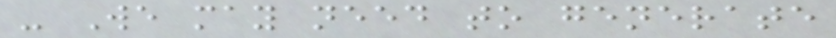- We may need to generate
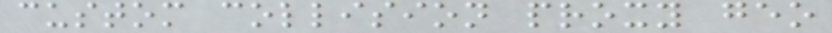custom collision proxy geo
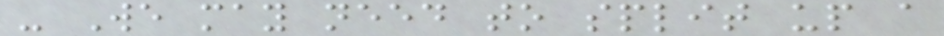- We may need to split up a
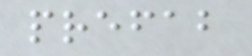prefab
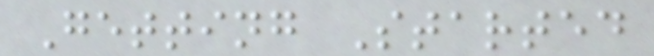Getting Started
